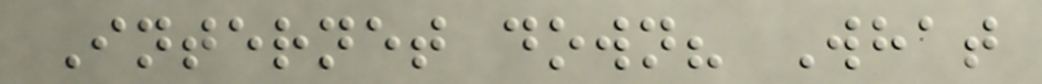Internet down? What
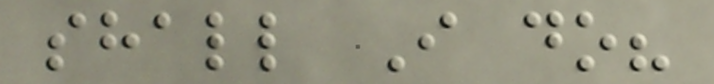shall I do?
